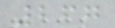267
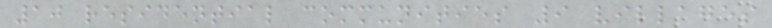10 residential communities 9 villages
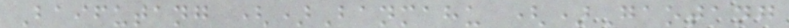Baifutang ()Banmahu ()Gaotang
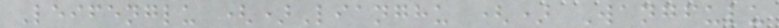Leifenglu ()Lianghu () Wangfulu
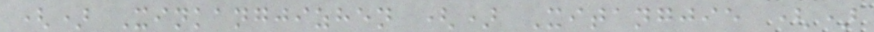() Xinkangjizhen () Xitangjie ()
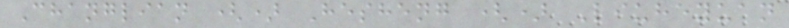Changlian () Hesheng () Liuheyuan
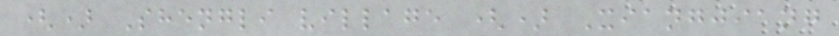() Shengli village () Xiangjiang
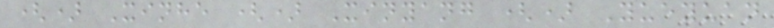() Xinhe () Xinyang () Yueyuan
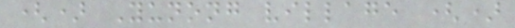() Yunong village ()
